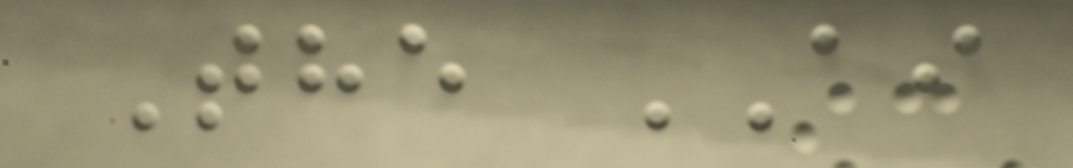The AI
